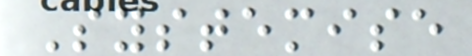Systemise
